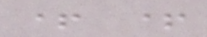+ +
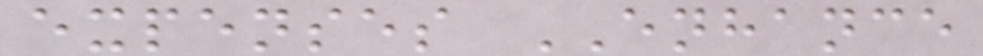expenses ENHANCE
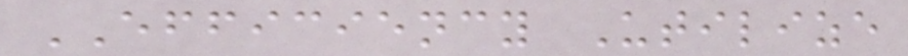EFFICIENCY Utilize
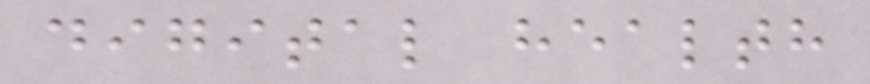digital health
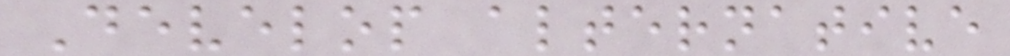Develop alternative
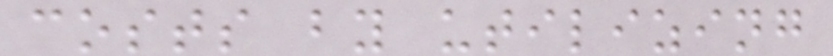costs by utilizing
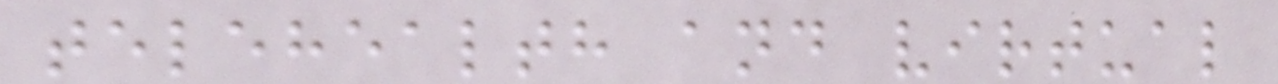telehealth and virtual
